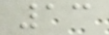13
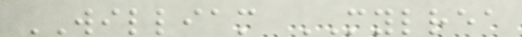WILLIAM MYLREA
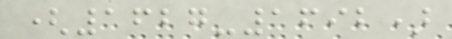(1627-1692)
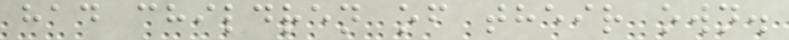had children of their own.
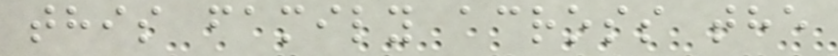this family across the
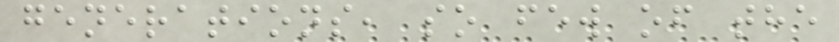generations, so few of the
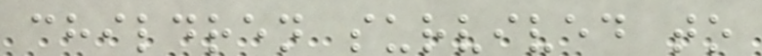children survived to
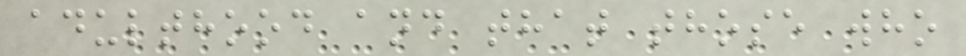adulthood and that those who
